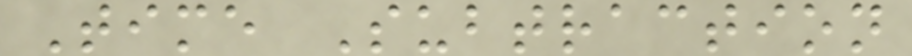Time Subtraction
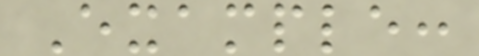Example:
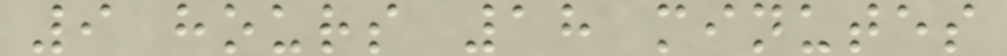9 hours 18 minutes
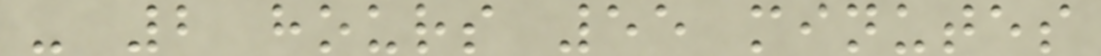- 2 hours 55 minutes
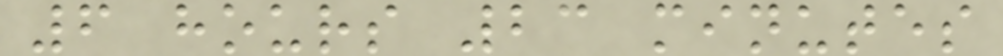6 hours 23 minutes
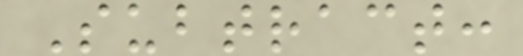Subtract:
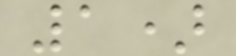1)
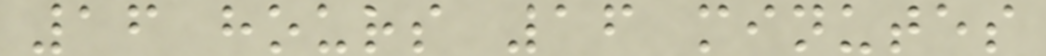16 hours 16 minutes
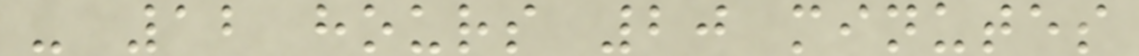- 12 hours 20 minutes
